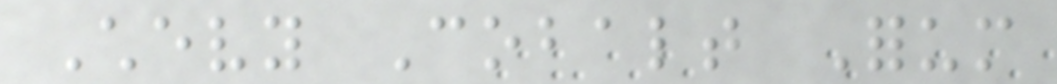Chevy Cobalt Forum
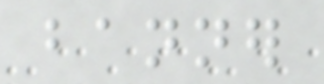banner
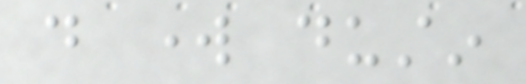do work dustin
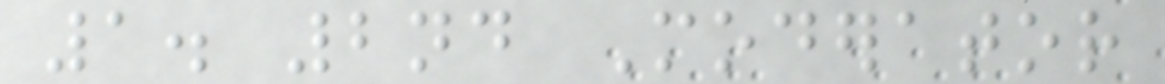1. 2nd Moderator
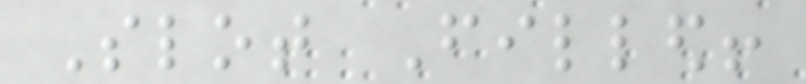Slot Filled!
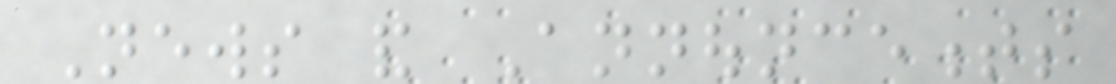News and Announcements
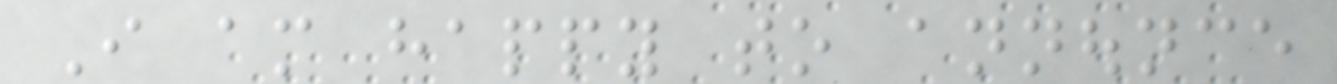I am happy to announce
